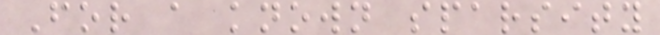For a known sparsity
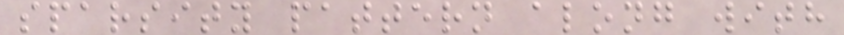sparsity pattern along with
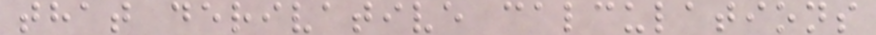that derivative calculations
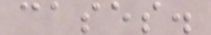cases.
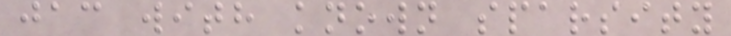jac with known sparsity
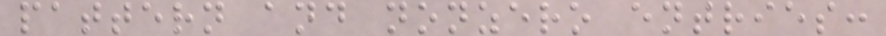pattern and nonzero entries:
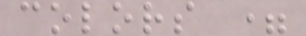colors =
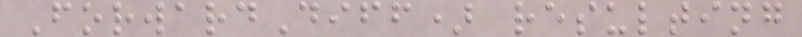ForwardDiff) resulting
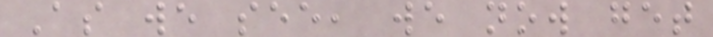As we see, we now get
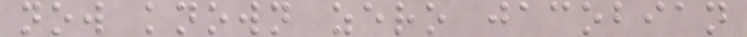now known zero jacobian
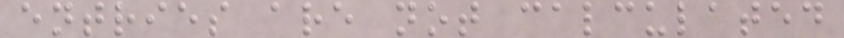entries are not calculated
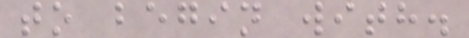to begin with.
